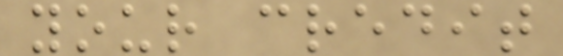your credit
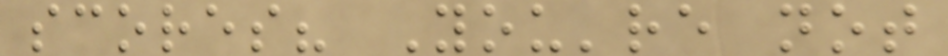scores? You're not
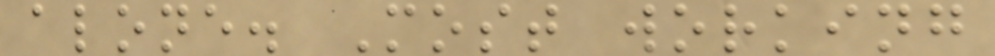alone. Most working
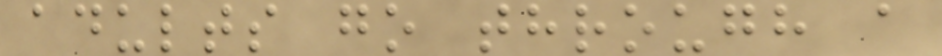adults go through a
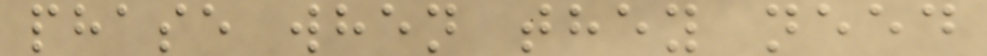phase when they need
